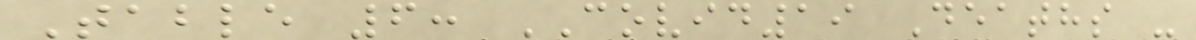Table 6: COVID19 Deaths -
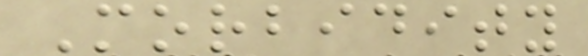Morbidity
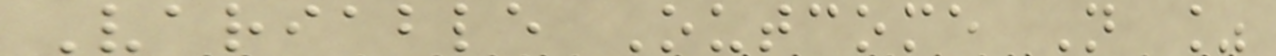Variable Outcome N %
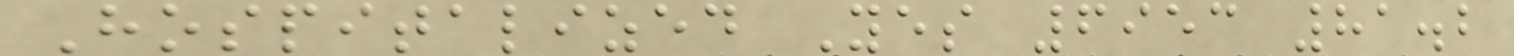Hospitalized Yes 6953 81.2
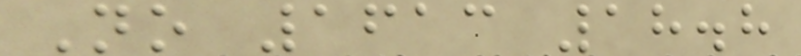No 1613 18.8
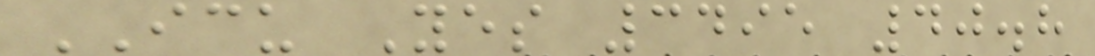ICU Yes 3495 40.8
